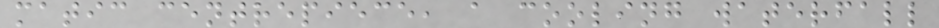matic centrepiece, a cooling waterfall
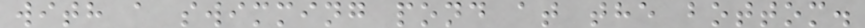with a swimming pond at the bottom.
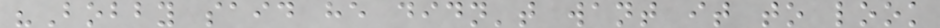"Bobby said he didn't want it to look
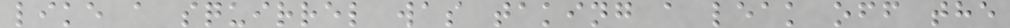like a squirrel was taking a leak off the
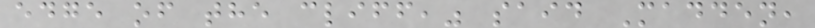edge of the cliff," said Madden,
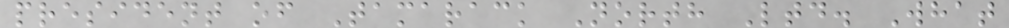president of Tamarack North Ltd. What
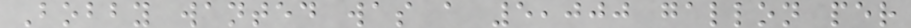Bobby wanted was a 5,000 gallon per
